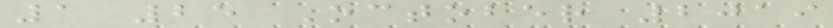1 25 October 2019
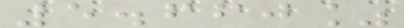5.660%
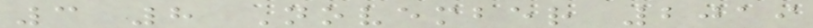3 8 November 2019
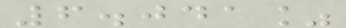6.041%
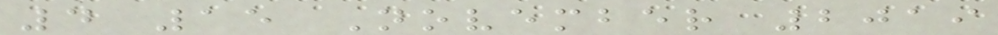4 15 November 2019
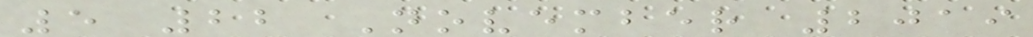5 22 November 2019
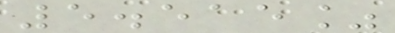5.515%
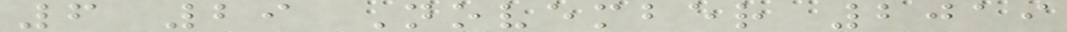6 29 November 2019
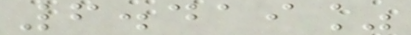6.419%
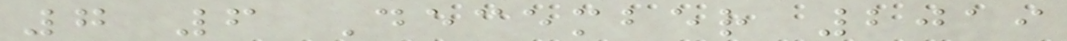7 6 December 2019
